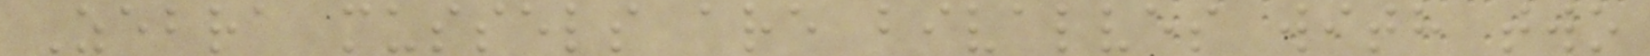Zebra mussels are bivalves with two
